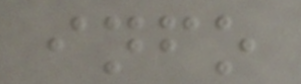info
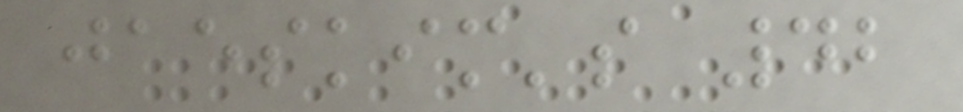jaeskim's 42
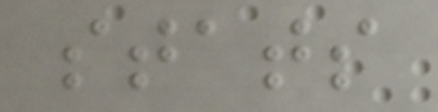stats
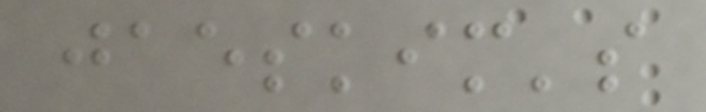jaeskim's
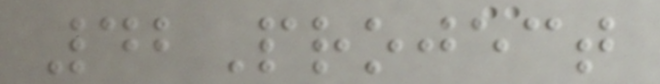42Project
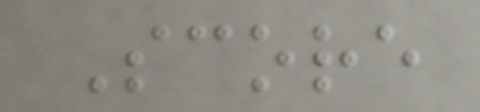Score
